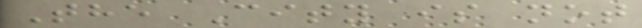The City is not
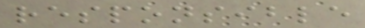responsible
